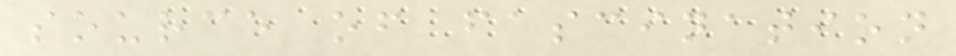source of fascination
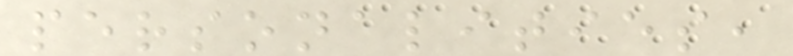personalities,
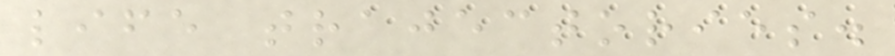life trajectories.
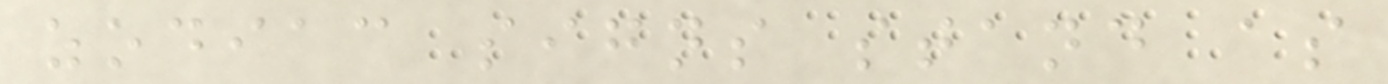zodiac signs stand as
